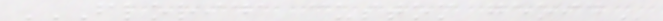FLORIDA CUSTOM GEOID
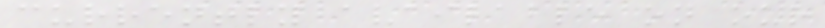currently available on our
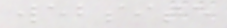website
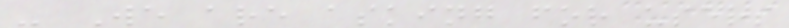- We are asking for users
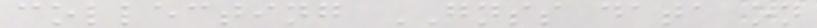collecting GNSS data on
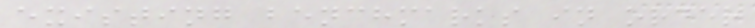existing benchmarks in order
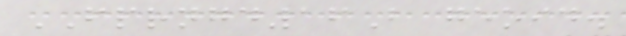FPRNGD16B geoid.
